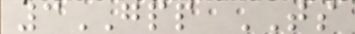3GPP TS
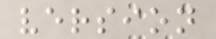version
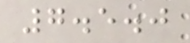7.5.0
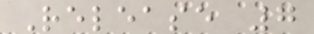Release 7
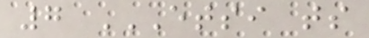7 ETSI TS
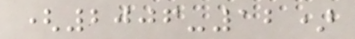(2006-12)
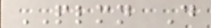PLMN D
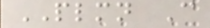PLMN C
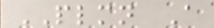PLMN A
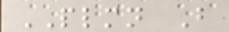PLMN B
